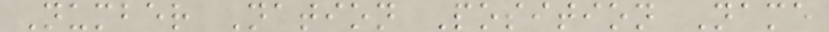Number Nation Position Name
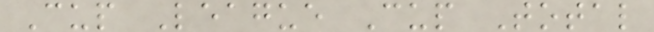Cup League Cup Total
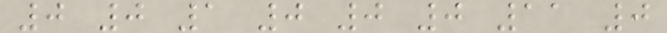0 0 1 0 0 0 11 0
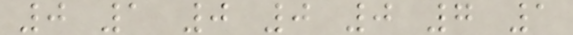0 1 0 0 0 7 1
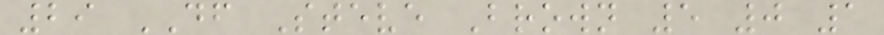29 DF Steve Brown 5 0 1
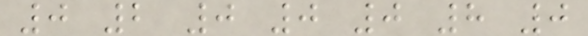0 2 0 0 0 8 0
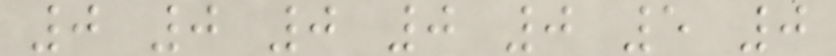0 0 0 0 0 5 0
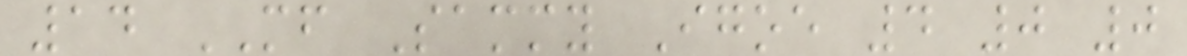14 MF Sammy Igoe 4 0 0
